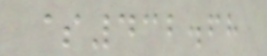$432.68
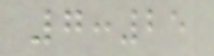7:25
